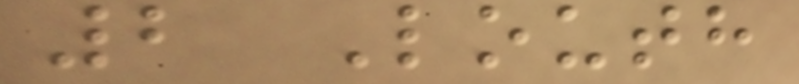2 Louth
